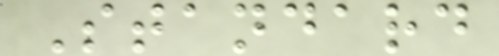Standard
